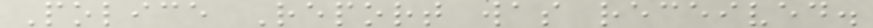Police Report was received.
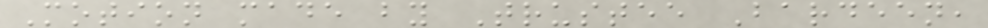Motion made by Trustee Bardeen,
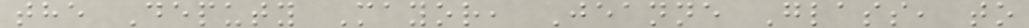the Deputy Mayor, Jeanne Glass, to
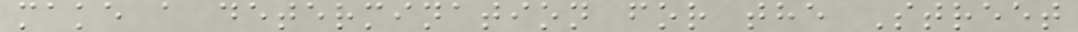make a determination for the Street
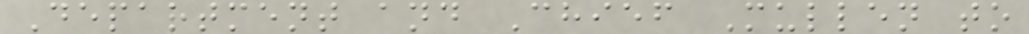Department and Chief Mullen to
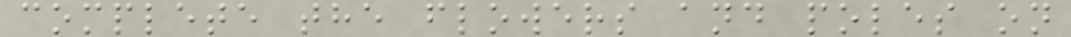complete the flowers and poles on
